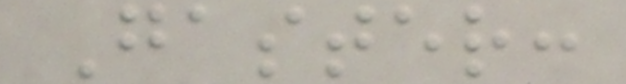Gaster:
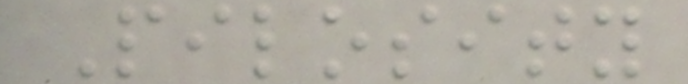Pilosity
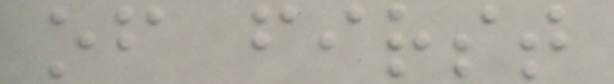of first
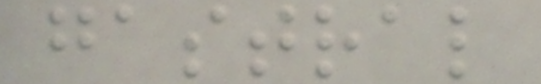gastral
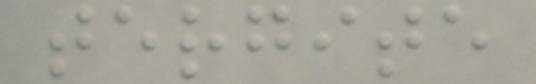tergite
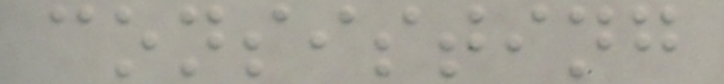consisting
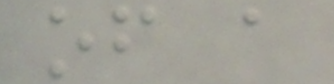of a
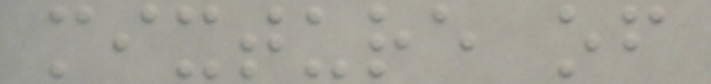mixture of
